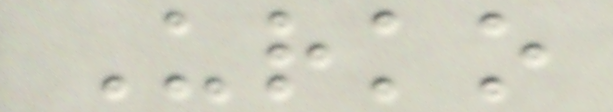Urko
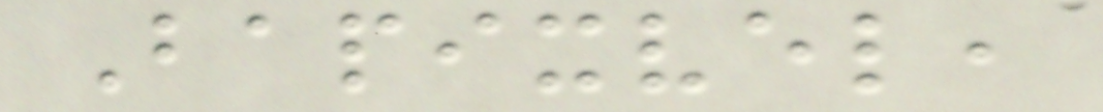Bapixvel,
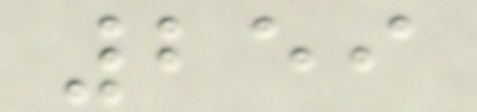259
